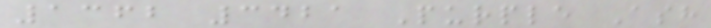1362 3421 Purple Ash
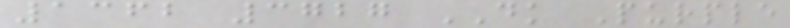1362 3727 DK Purple
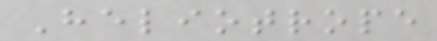Heliotrope
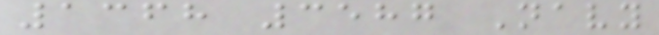1368 3587 Navy
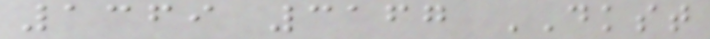1369 3167 DKST
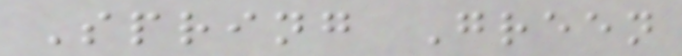Spring Green
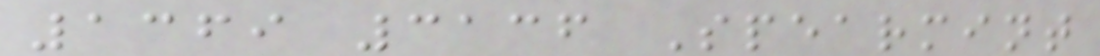1369 3136 Spearmint
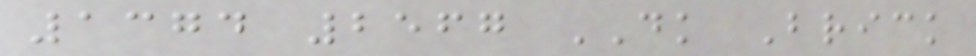1374 2567 DK Brick
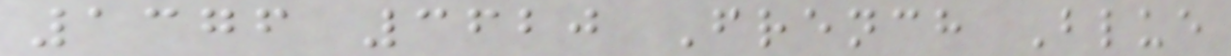1376 3620 French Blue
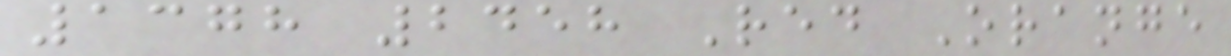1378 2458 Red Orange
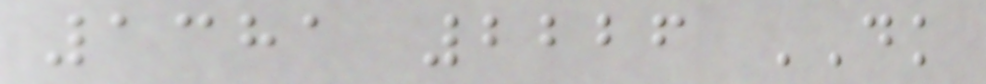1381 2226 DK
